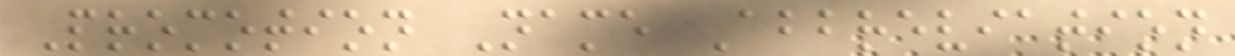Promotion Name Abbreviation
